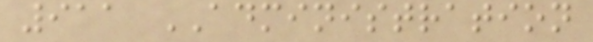911 ADMINISTRATION
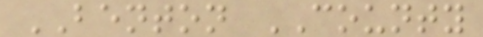BENTON COUNTY
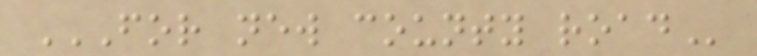FOR NEW COUNTY ROAD
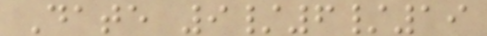Date 9/6/19
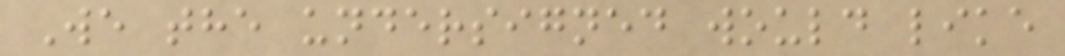We the undersigned would like
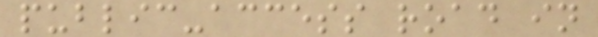public-access road in
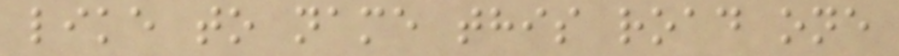like to name this road one
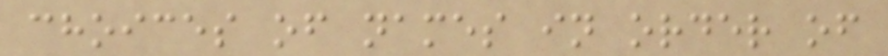choices of names in order of
